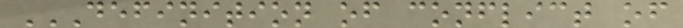DEFINITION OF CONFLICT OF
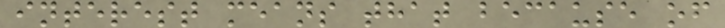interest means that because of
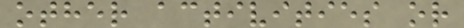other activities or
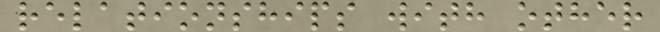relationships with other
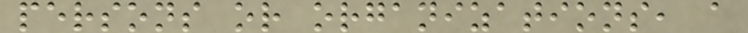persons or organizations, a
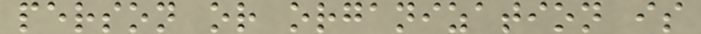person or organization is
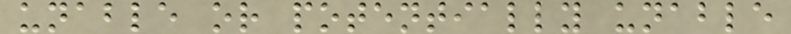unable or potentially unable
